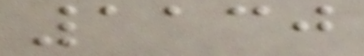1130
